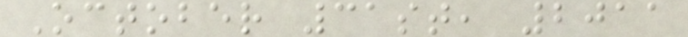October 31st, 2011
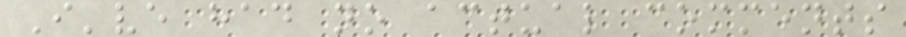I've had no actual comments
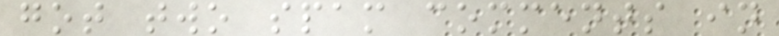got two spam comments in
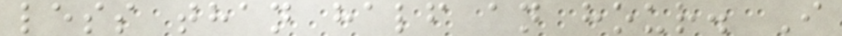less than half an hour. I
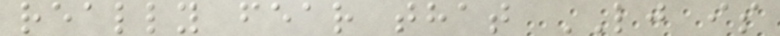really fear that LJ is
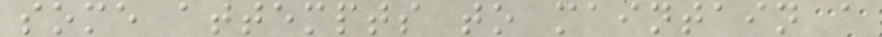some attempts to maintain a
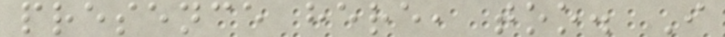presence here, too. I
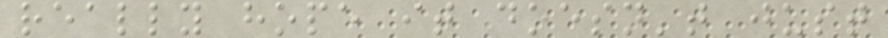really hope it doesn't just
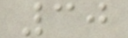30
